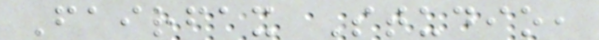Fairfax Studio,
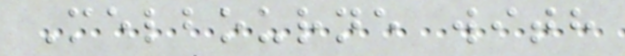Melbourne with
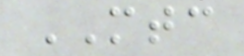MTC
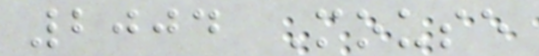2004 Mouse
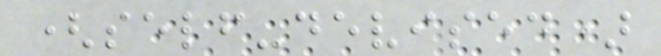(self-devised)
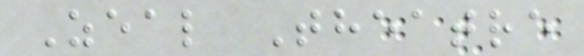Zeal Theatre
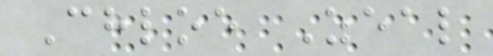Chloe Zeal
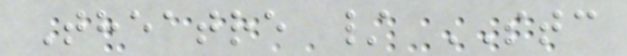Theatre / STC
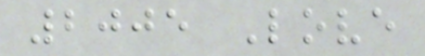2005 Love
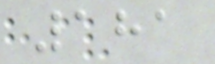181
